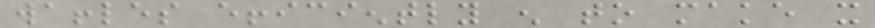waffles efficiently enough to make it
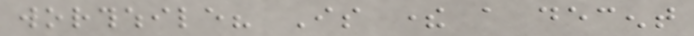worthwhile? Is there a decent
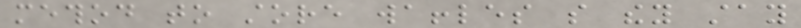method to store waffles so they stay
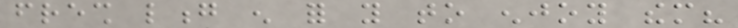fresh long enough for you to enjoy them?
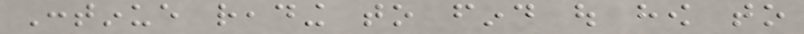Continue reading to find out how to
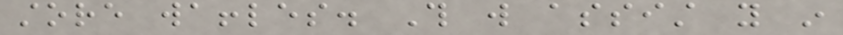store waffles. This will assist you in
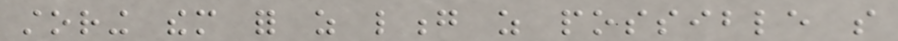storing them for as long as possible so
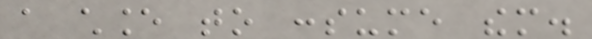a chance to consume them.
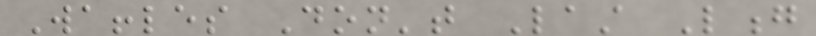Waffles Don't Last Long
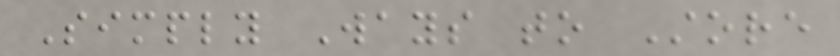Simply Ways to Store
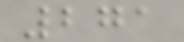271
